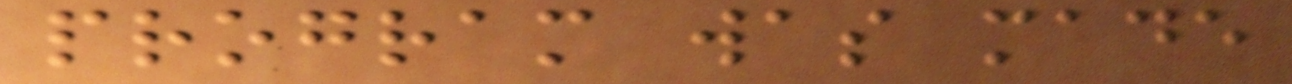program was made
